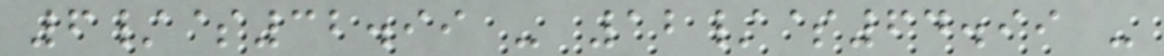6/$32.99 - 12/$64.99 -
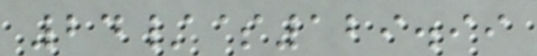24/$129.99
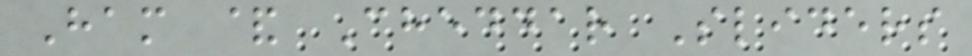Ham & Cheddar Sliders
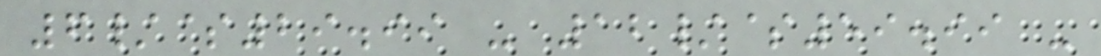6/$29.99 - 12/$59.99 -
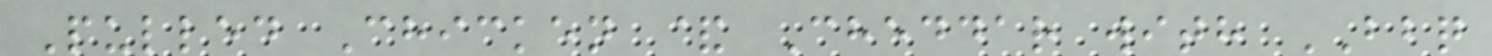Pulled Chicken & Cheddar with BBQ
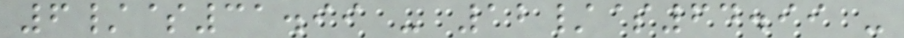6/$31.99 - 12/$64.99 -
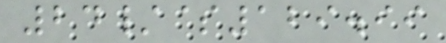24/$129.99
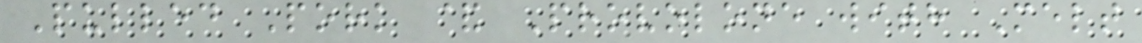Pulled Pork & Provolone with Melt
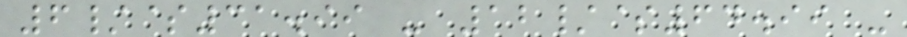6/$31.99 - 12/$64.99 -
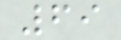69
